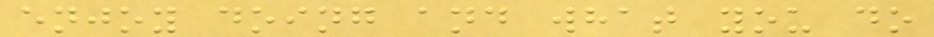enjoy doing and what you do
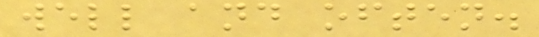well and often.
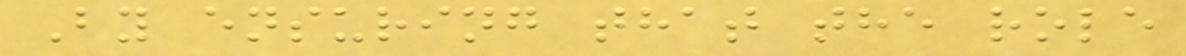By ensuring that the role
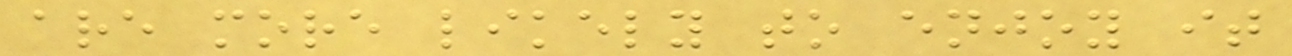are more likely to enjoy it
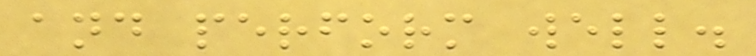and perform well.
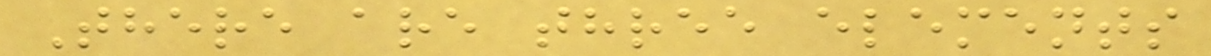There are three elements
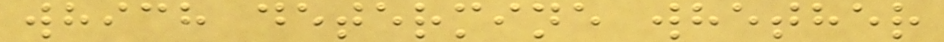which determine whether
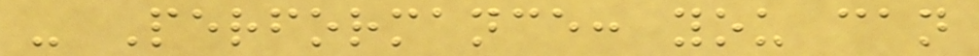- Performance: you can
